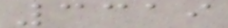3319
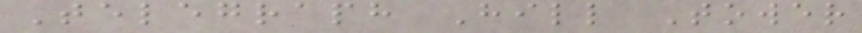Telegraph Hill Tower
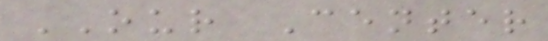OUR Center
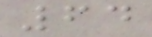64
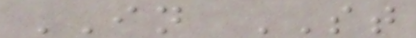IN ST
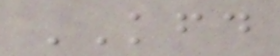KFD
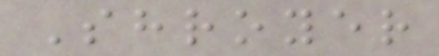Shroyer
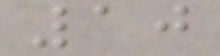10
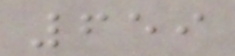659
